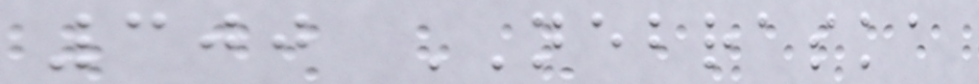300 NEBRASKA
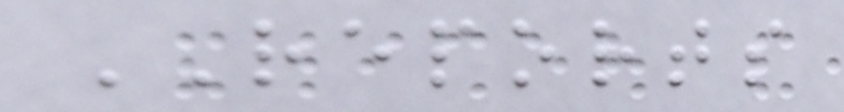REPORTS
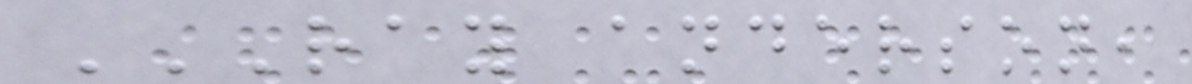RAY ANDERSON,
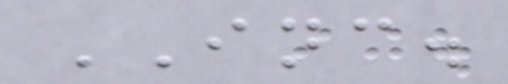INC.
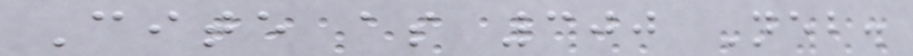Cite as 300 Neb.
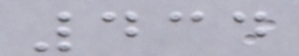434
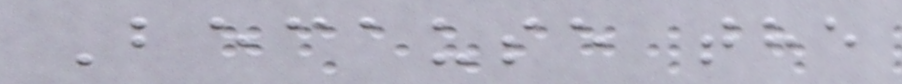Because the
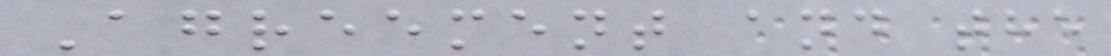Agreement and the
